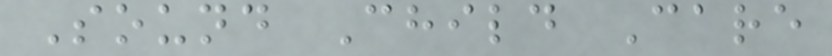Sound Child Care
